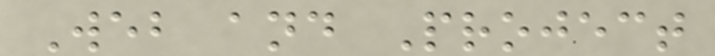Web and Project
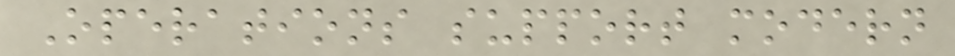Operations support modern
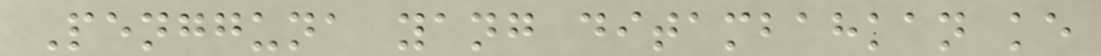Pengguna yang ditambahkan ke
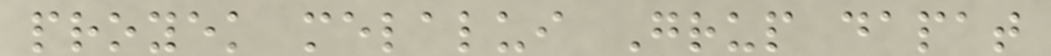proyek melalui Grup dapat
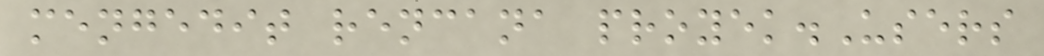mengedit rencana proyek.Users
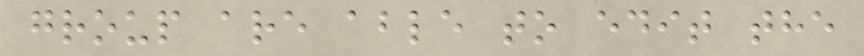group are able to edit the
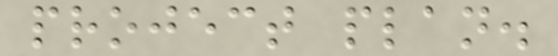project plan.
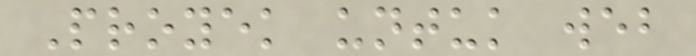Proyek untuk web
